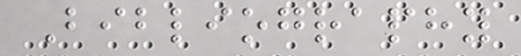Bibliography
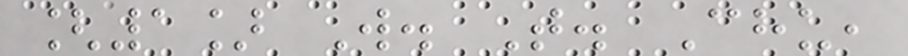[1] W. T. Chu,
